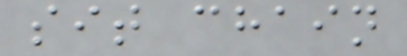sit chain
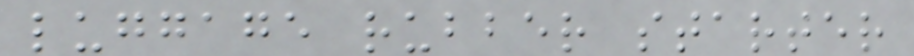luggage rubber starter
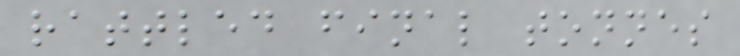rattled final tonnes
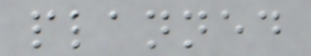planned
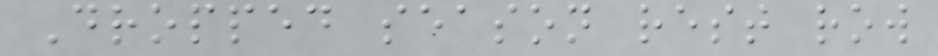Dropped season rest row
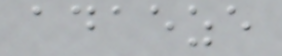adaeze
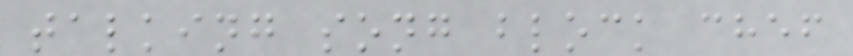talking song block chef
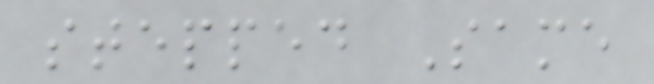stepped Same
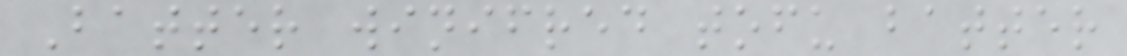Batter winifred tofu batter
